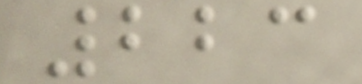223
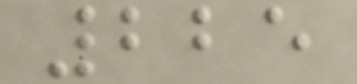225
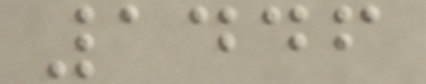1446
